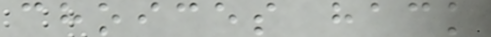choices hack
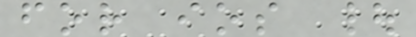for ios |
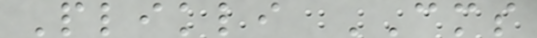Plikli CMS
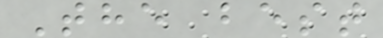The best
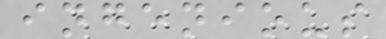ingenious
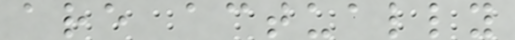are actually
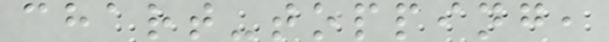chart-topping,
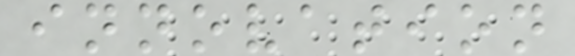innovation
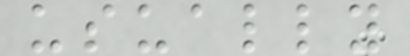usually
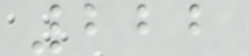222
